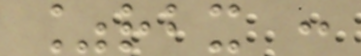%rbx :
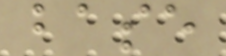base
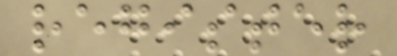register
